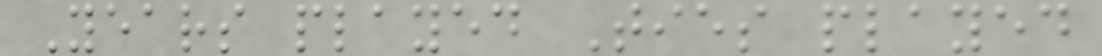Years played Ties played
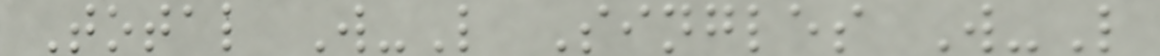Total W-L Singles W-L
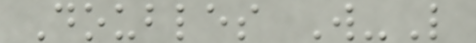Doubles W-L
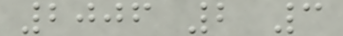2006 2 3
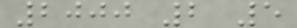2000 2 5
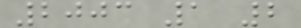2003 1 2
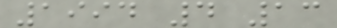1994 4 13
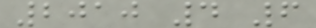2010 4 6
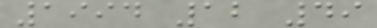1994 12 49
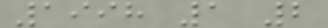1998 1 2
